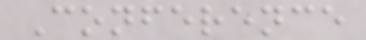Conference
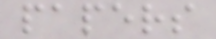papers
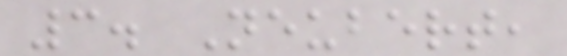3. Neubert,
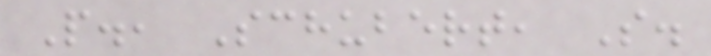P., Schubert, S.
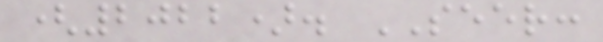(2022). SEER:
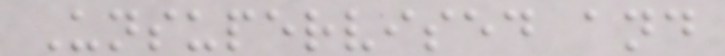Unsupervised and
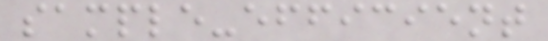sample-efficient
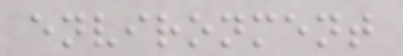environment
